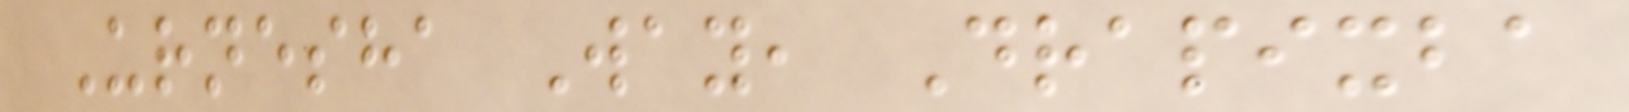Urnesha Way, Drapixba
